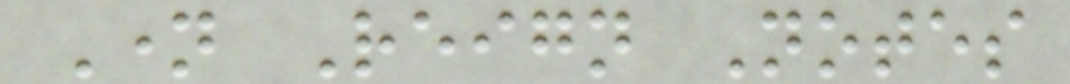Name Reign Notes
